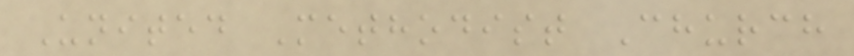United Methodist Church
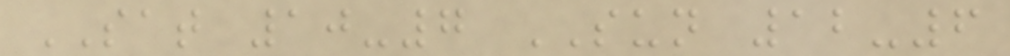SAT 10-7 SUN 12-6
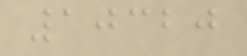10320
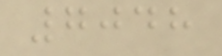7048
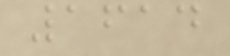1614
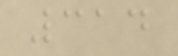314
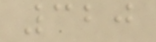320
